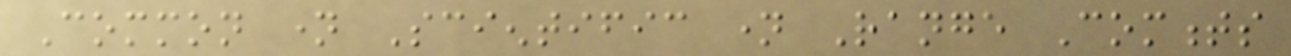Common name Scientific name Range Comments
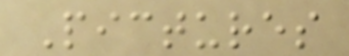Pictures
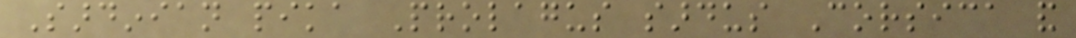Sardinian pika Prolagus sardus Corsica and
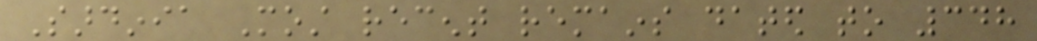Sardinia Most recent remains dated to 348
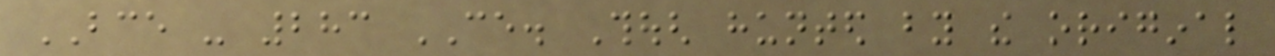BCE - 283 CE. Though hunted by the original
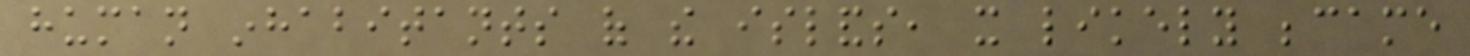human inhabitants of the islands, it likely became
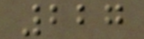227
